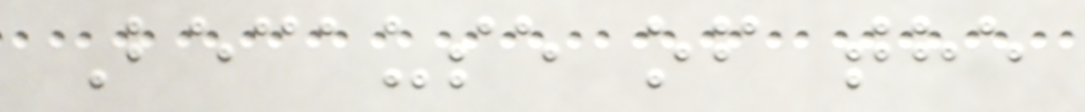Because of the
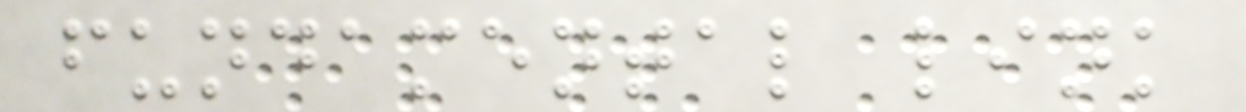fundamental link
